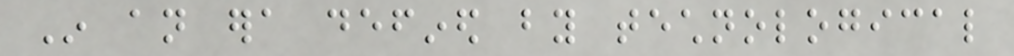In an era defined by technological
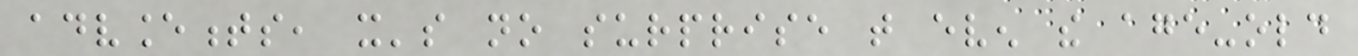advancements, it's no surprise that even the age-old
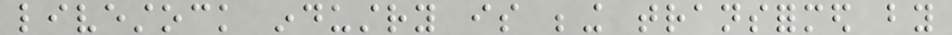livestock industry is being transformed by
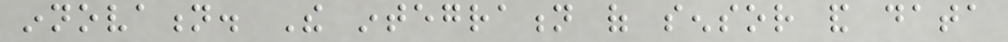innovation. The integration of sensor and data
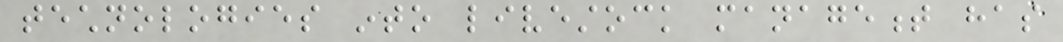technologies into livestock management has
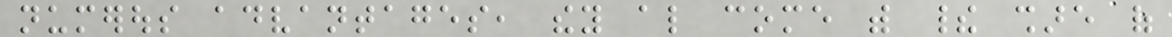numerous advantages, they also come with their share of
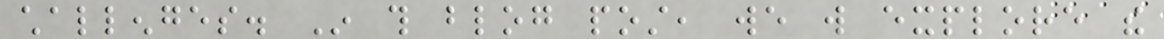challenges. In this blog post, we will explore the
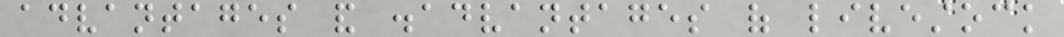advantages and disadvantages of livestock
